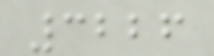3226
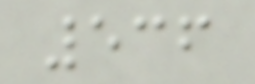536
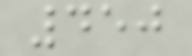450
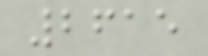2615
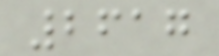2617
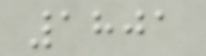1801
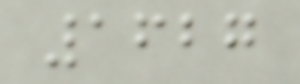1627
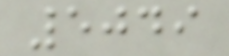5049
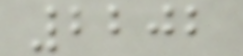2202
